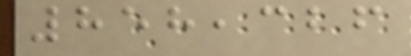858,326
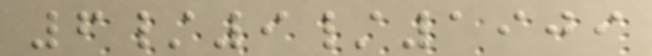6/9/1909
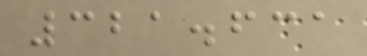321.631
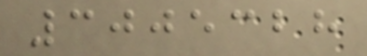3005328
